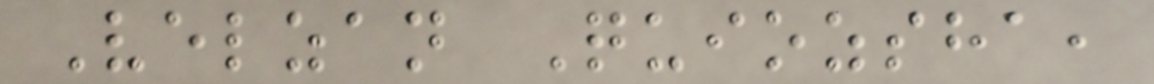Velzan Quiozsha,
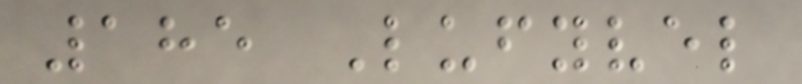185 Lufyvel
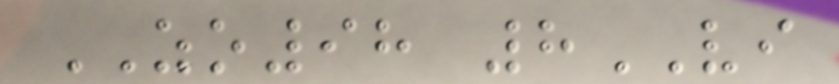ZO98 8VI
